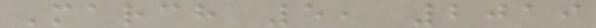March 5, 2019
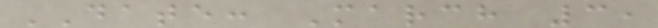DATE: March 3,
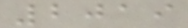2019
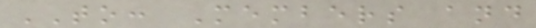TO: Members and
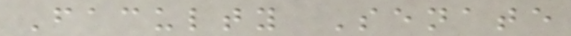Faculty Senate
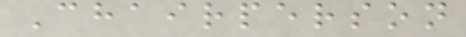Chairperson
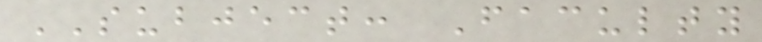SUBJECT: Faculty
